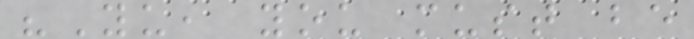"Yu, you must be
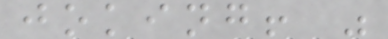joking! "
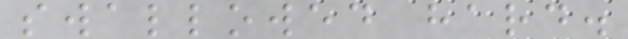swallowed hard.
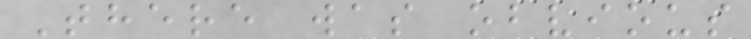There was obvious
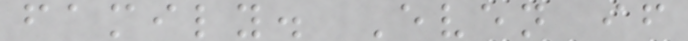family. Even if
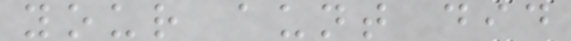your aunt did
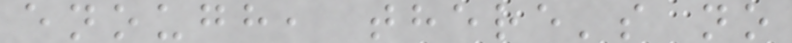enough, there's no
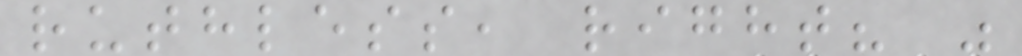ruthless, right? "
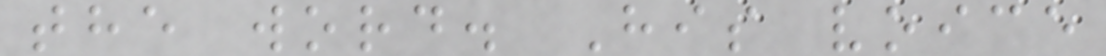the word. His voice
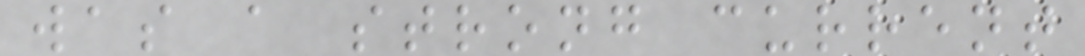was a strong current
